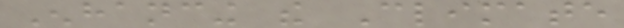Enhancing the Climate
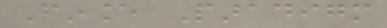Finance Paradigm
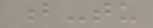b-tu
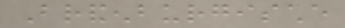Brandenburgische
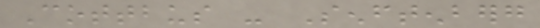Cottbus - Senftenberg
